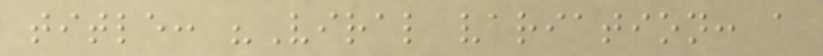title: "Viral variation: a
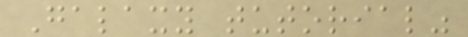Galaxy tutorial"
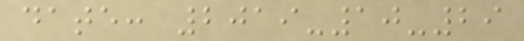date: 2019-10-29
